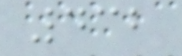432
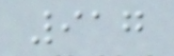917
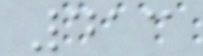413
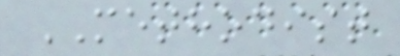METHODIST
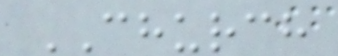CHURCH
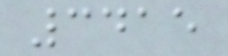3415
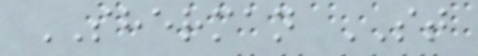SHERMAN ST
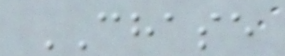CHASE
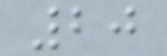20
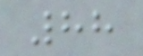88
